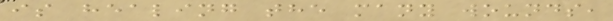is healing the many wounds,
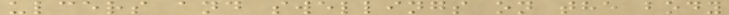ulcers and swellings on the body
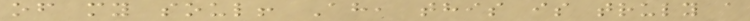of my soul! Ah, this is truly a
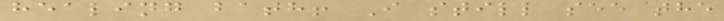healing bath! I still see the
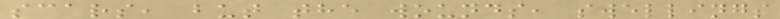scars, but the wounds, swellings
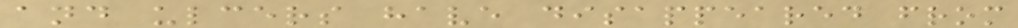and ulcers have disappeared from
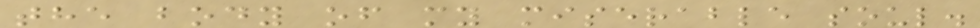the body of my miserable soul.
